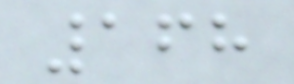168
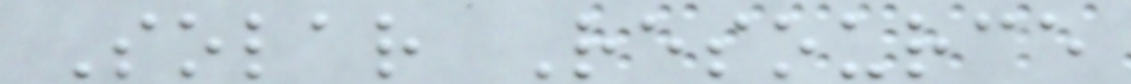Solar Resource
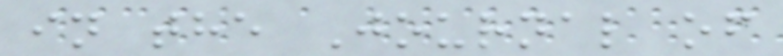in the Journal of
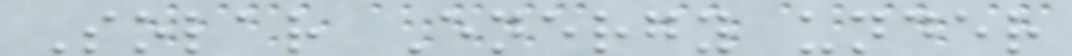Solar Energy under
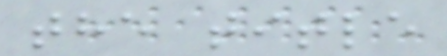the title
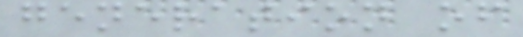generation of
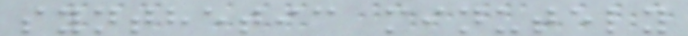synthetic minutely
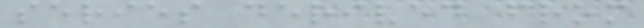series derived from
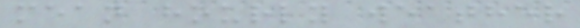mean hourly weather
